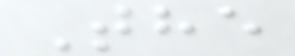The
